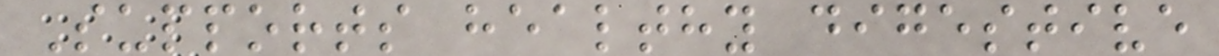Supports healthy digestive
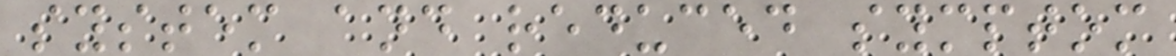system and reduced symptom
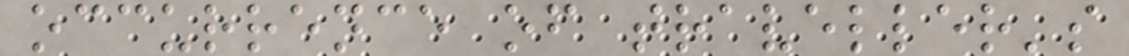occurrence of traveller's
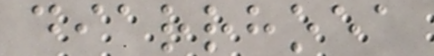diarrhoea
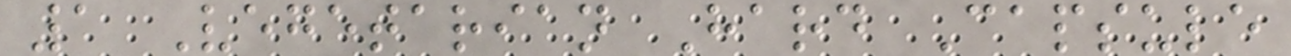1 Vegetarian Hard Capsule
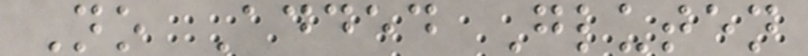No Added Gluten
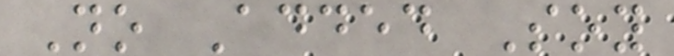No Added Soy
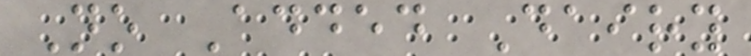No Added Dairy
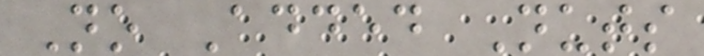No Added Nuts
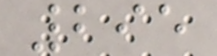295
